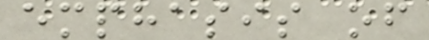emphasis of
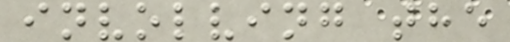involving the
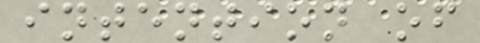intention of
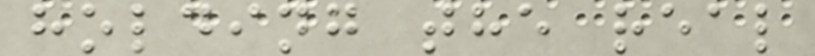holding the real
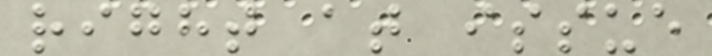right at issue
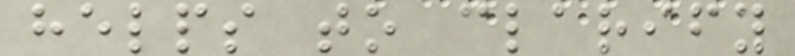helps to clarify
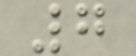7
